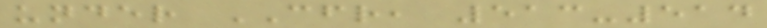under CFR, 513-514
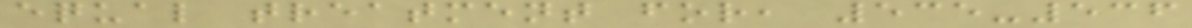equal treatment for, 535-536
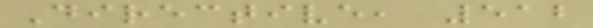Directive, 512
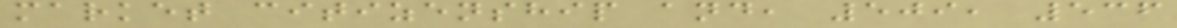market citizenship and, 509, 536
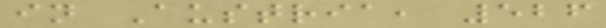in Austria, 526
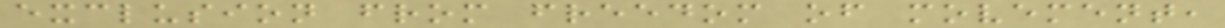exclusion from freedom of movement,
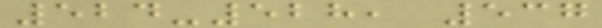524-528, 537
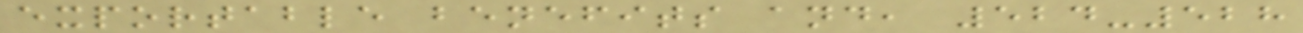exportable benefits and, 524-528
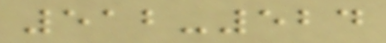512-524
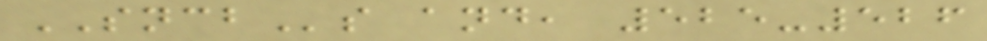SNCBs and, 525-526
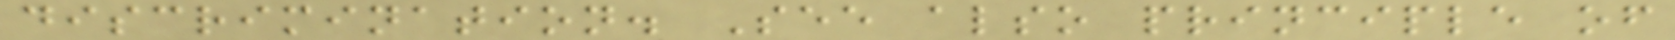discrimination. See also principle of
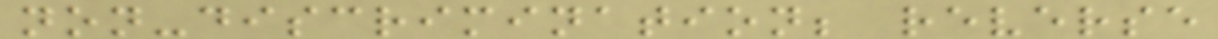non-discrimination; reverse
